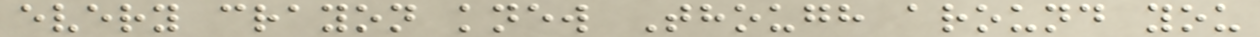every crayon knew Though around you
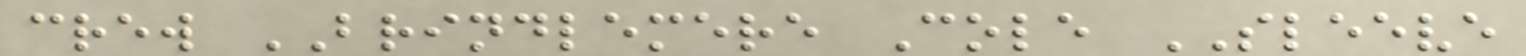crew BRINDLEMERE Cole SLEEVE
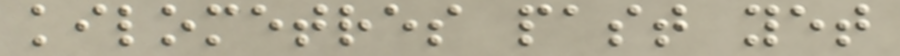kilometres past yet
